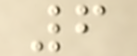6
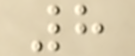8
